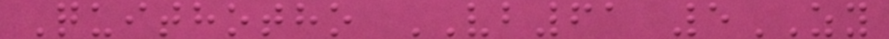Quithotho VB61 5ZY
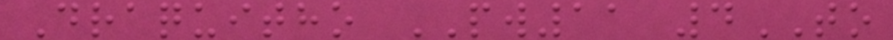Draquitho PW11 4TO
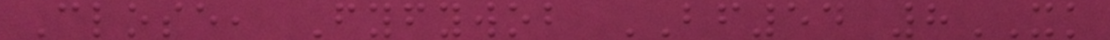Close, Fyfywob BF54 8XK
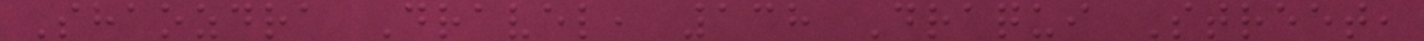Shaozdra Dravel, 138 Draqui Street,
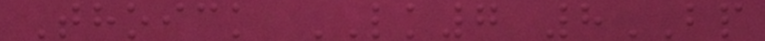Thoick LK7 8BP
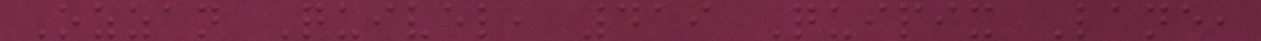Ozzan Quivel, 419 Quipix Lane,
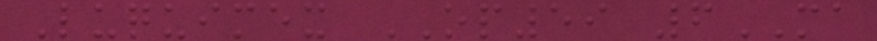Luquimex OP59 6MA
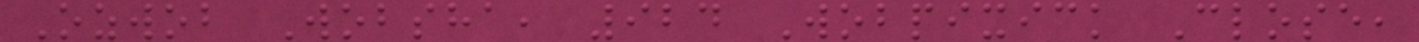Ozwob Wobsha, 924 Wobpixick Close,
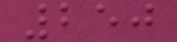250
